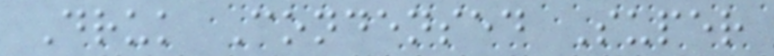Druk Condensed Super
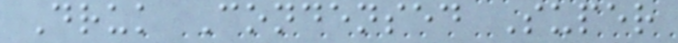Druk Condensed Super
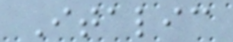Italic
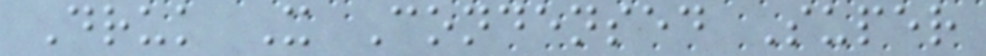Druk X Condensed Super
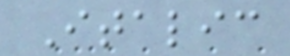Italic
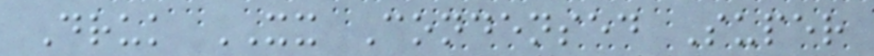Druk XX Condensed Super
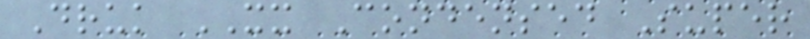Druk XX Condensed Super
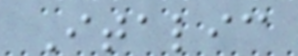Italic
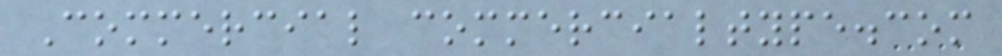Commercial commercialtype.com
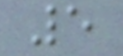5
